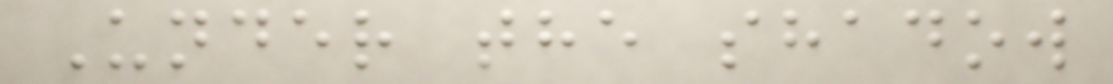Under the shadow
